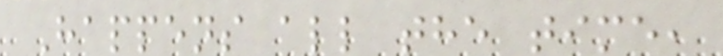Happens all the time,
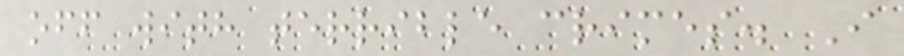off with terrible crimes. I
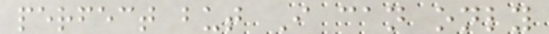perfect but I can only
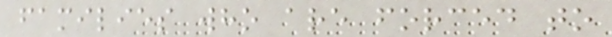families who are forced to
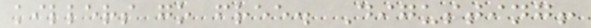killers go free. Digusting!
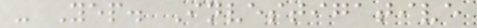- Yep. Investigative
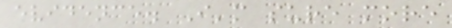evidence. I'm sure more
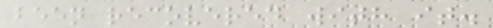been recovered with it.
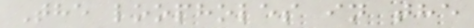The loopholes in the
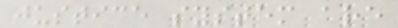justice system are
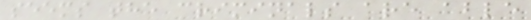seems the criminals are able
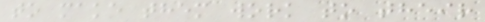to make them work to their
